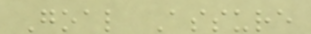Goal Assure
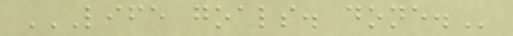LIFE GOALS. DONE.
